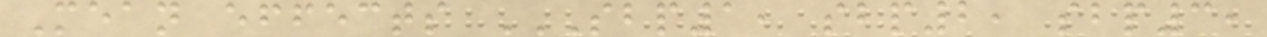Mean effects SBP1, SBP2, SBP3,
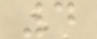4
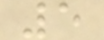5
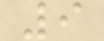9
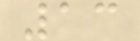13
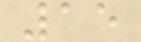15
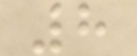8
